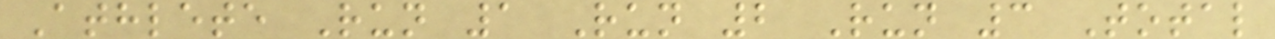Athlete Run 1 Run 2 Run 3 Total
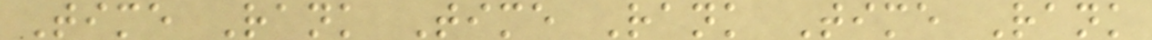Time Rank Time Rank Time Rank
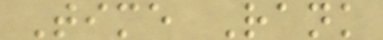Time Rank
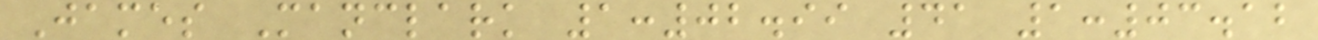James Manclark 1:02.99 41 1:03.12
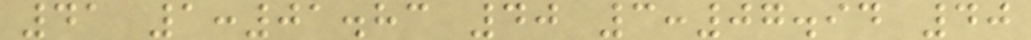41 1:01.83 40 3:07.94 40
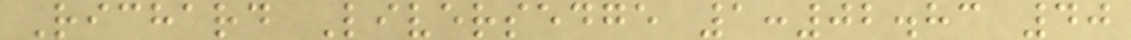Richard Liversedge 1:02.83 40
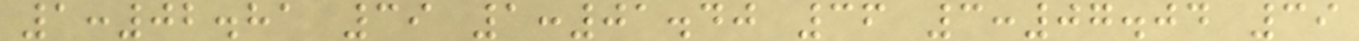1:02.81 39 1:01.40 36 3:07.04 39
